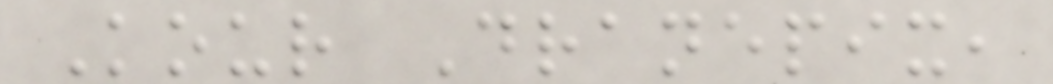Kour Dranepix,
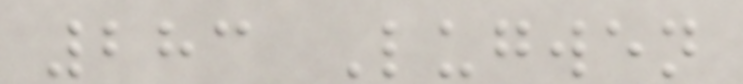283 Lugwen
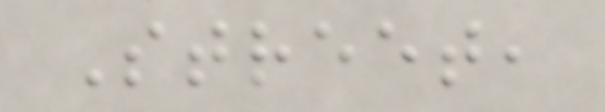Street,
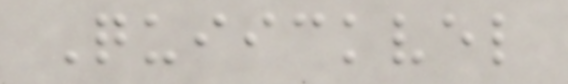Quiickvel
